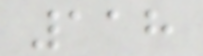118
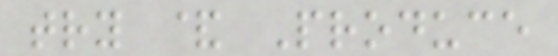try & Produce
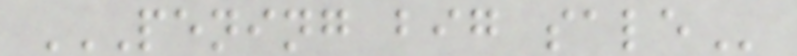PENING BIG SALE
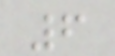6
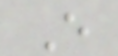E
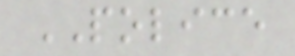POLICE
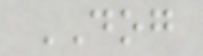DOG
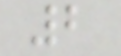2
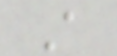A
